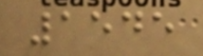1545
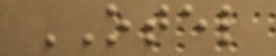OTEL
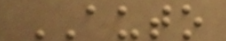AUTO
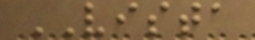VISTA
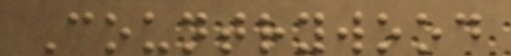Countrywood
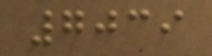7039
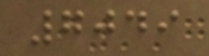7049
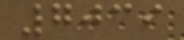7039
